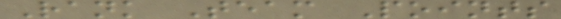Rank Team Points
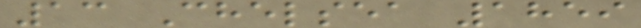13 Chelsea 1859
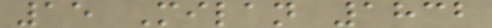15 Milan 1832
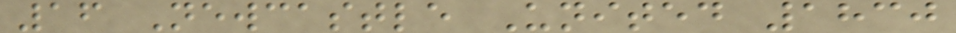16 Newcastle United 1830
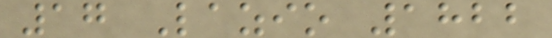17 Lazio 1822
